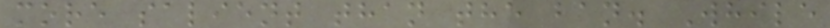more salient than the ban. While
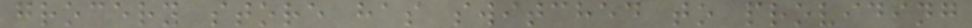grocery store has switched to providing
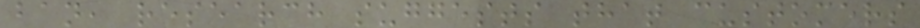ban, research suggests that customers
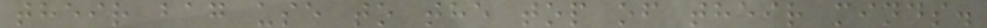their bag use to the top of their minds.
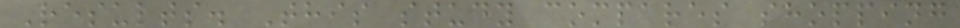Results. This study compares shopping
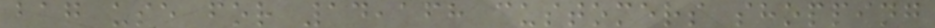bag use for 14,168 customers shopping
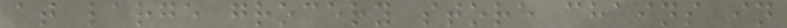at large grocery store chains in
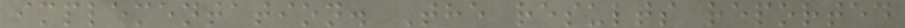implementation. The results reported
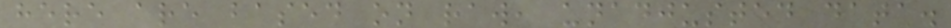here are based on raw, unadjusted data.
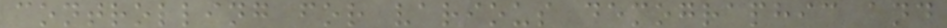controlling for various demographic and
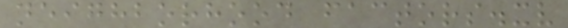neighborhood factors.xv
